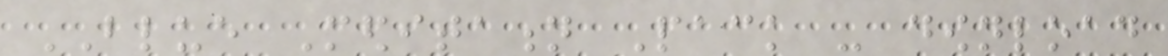BLUE Meditation Pack - download
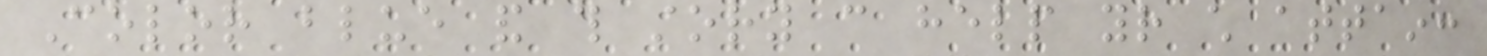Color blue and this story can help your child attain:
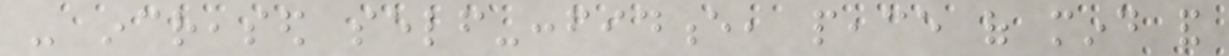- increased self-confidence, peace of mind and
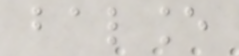balance
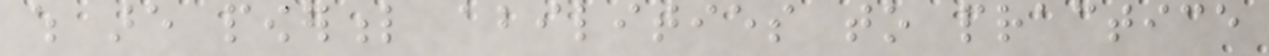which are powerful abilities to practice
